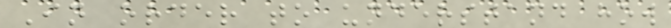In order to understand how
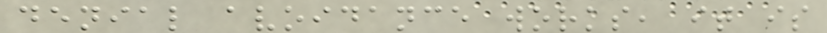denial avoidance works, it is
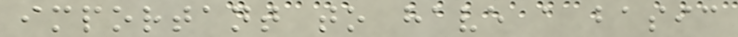important to have a basic
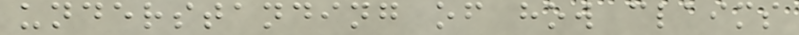understanding of how claims
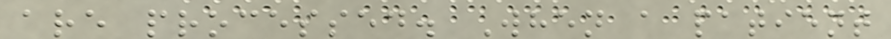are processed. When a patient
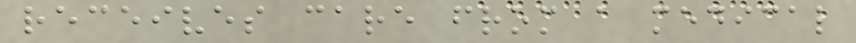receives care from a medical
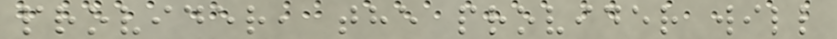provider, the provider will
